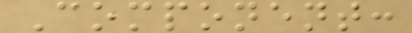Component:
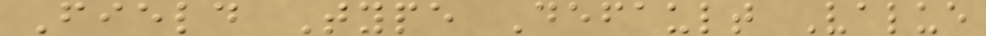Field Type Default Value
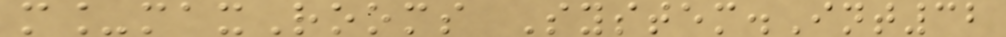m_maxRooms System.Int32
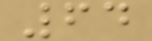64
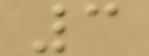3
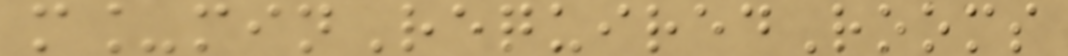m_minRequiredRooms
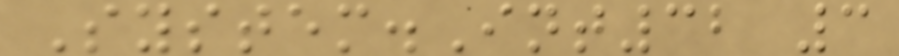System.Int32 3
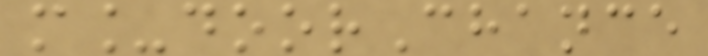m_doorChance
